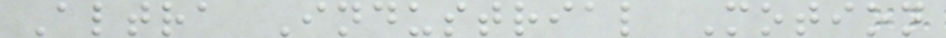Altra Industrial Motion
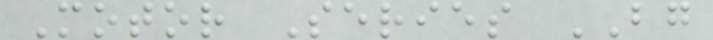Motor Series BG
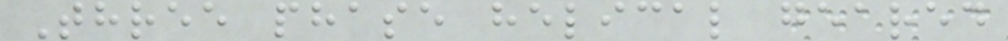Three phase helical geared
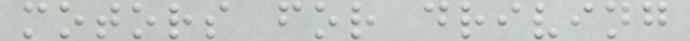motors for driving
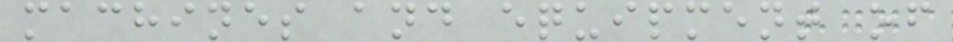machines and equipment of
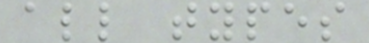all types
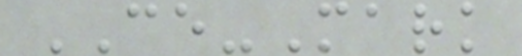CE-Mark
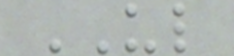UL
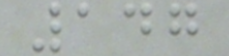147
